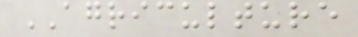AGRICULTURE
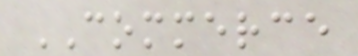COMMERCE
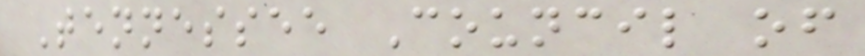Tennessee Council of
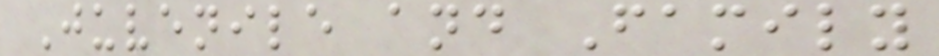Juvenile and Family
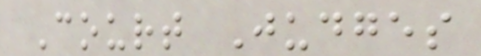Court Judges
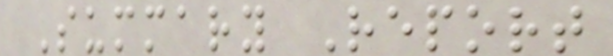Summary Report
